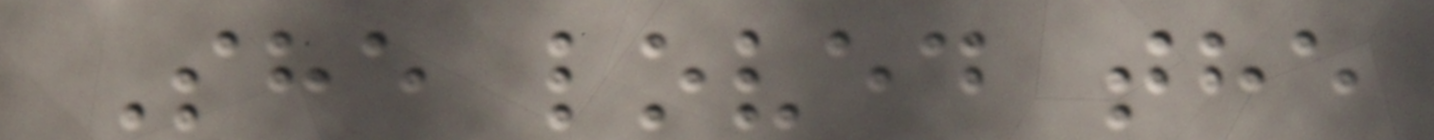She loved the
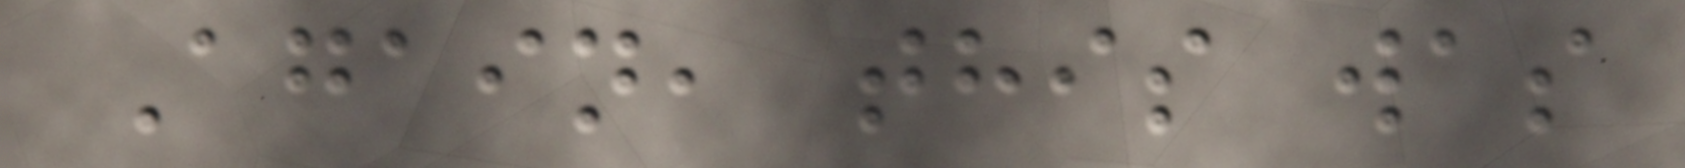Again, this was
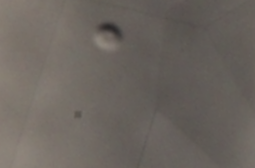a
